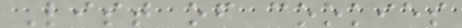List of cookies
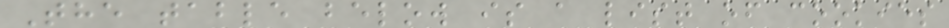The table below is a list of cookies
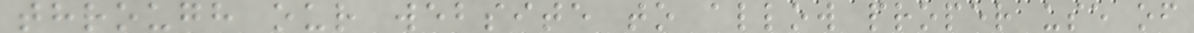through our website to allow proper use of
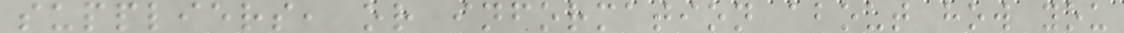suppliers, or information about how you
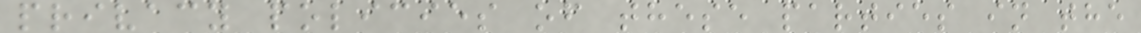privacy policies of these parties in the
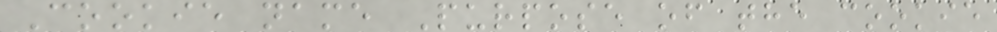Cookie name Purpose of the cookie
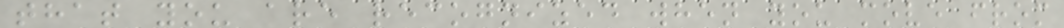that you are recognized when you move from
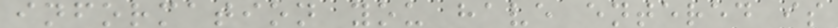information you have entered is
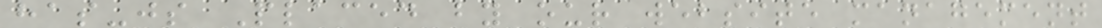has-js Placed by our website management
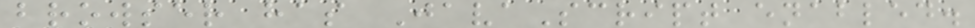browser has JavaScript enabled.
